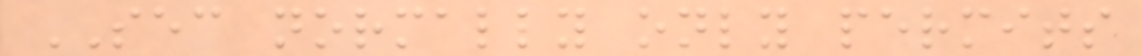SEC normally only permits
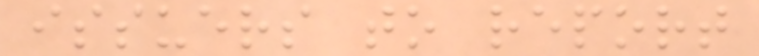issuers to report
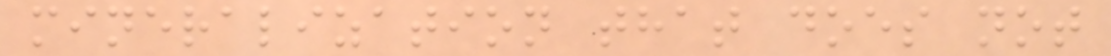mineralization that does not
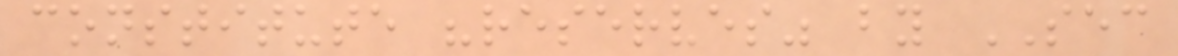constitute "reserves" by SEC
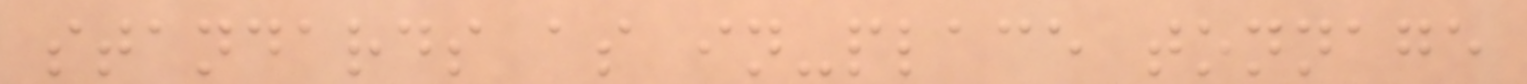standards as in-place tonnage
